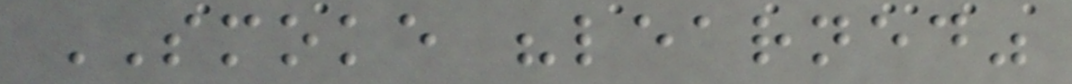SMOKE "learned"
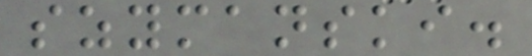szymanski.
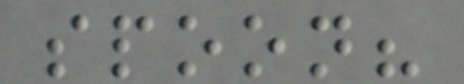spoon?
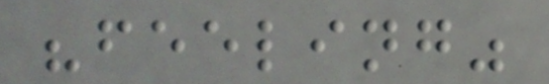"feeling"
